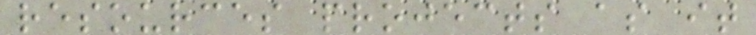resources projects as it
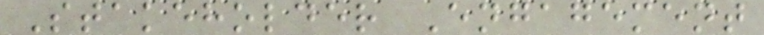Stakeholder Engagement
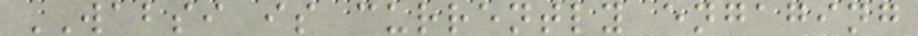WABSI is currently engaging
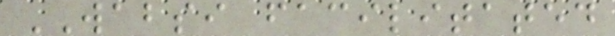WABSI facilitated
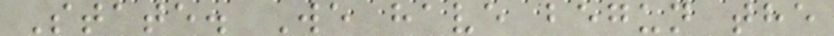State. We have begun the
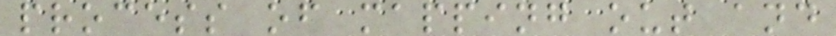process of mapping out and
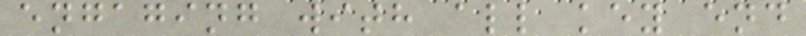engaging with all key end
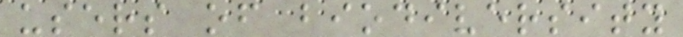users of biodiversity
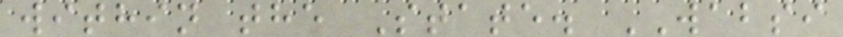within the State. WABSI
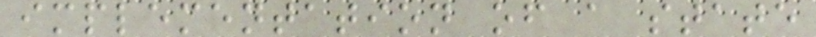implementation of a state
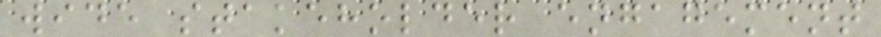wide stakeholder engagement
